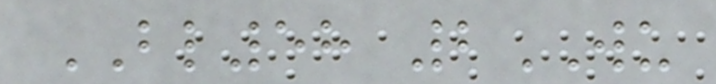BL58 2WU
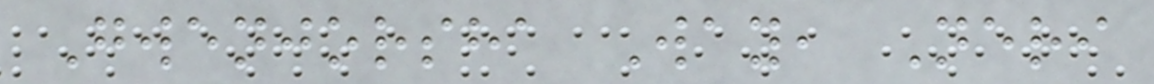Gwenjorsha Way, Neri
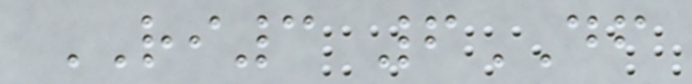RI3 6DF
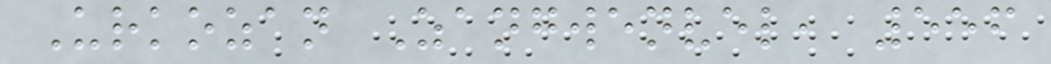Urkozan Zangwenvel, 556
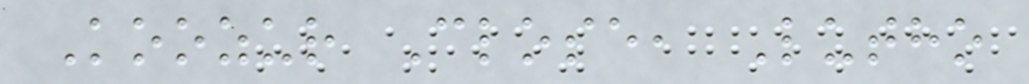Koozur Close, Lutho
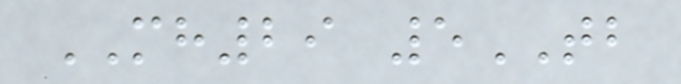MH29 5TB
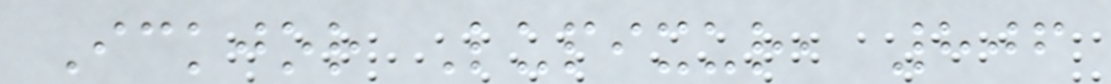Ickjor Lupixur, 806
